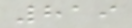819
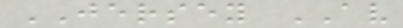JERSEY AV
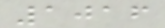1016
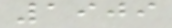1909
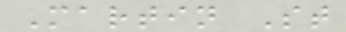Martin St
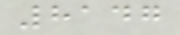8147
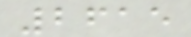2615
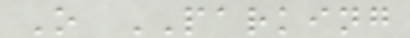O PARKING
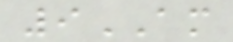9AM
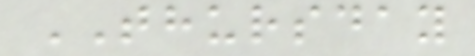THURSDAY
